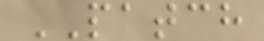PATCH
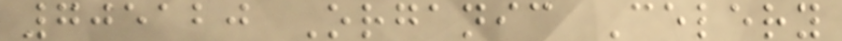705120 Organic Celery
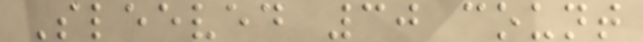Sleeved 30 count
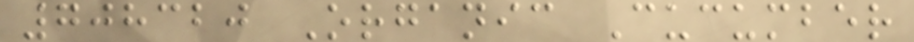708320 Organic Cucumber
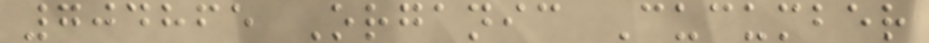704865 Organic Cucumber
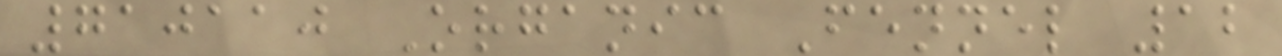710110 Organic Fennel 12
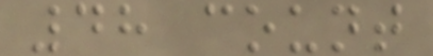48 count
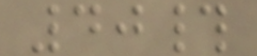40#
